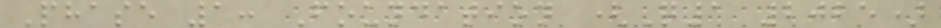Phase 1: Foundation (Q1 2025)
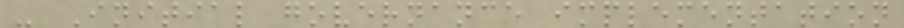- Initial governance implementation
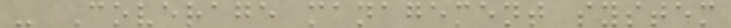- Coverage management system
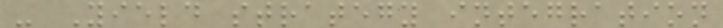- Yield strategy integration
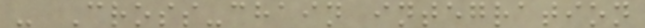- Cross-chain integration
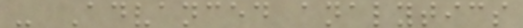- Advanced analytics
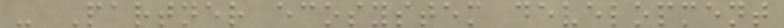- Partner ecosystem development
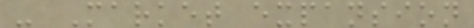- Market expansion
